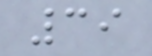39
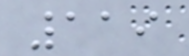119
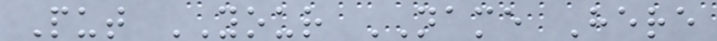Put YOUR NAME Here
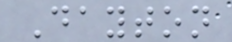Dayton
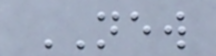NEW
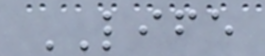LIFE
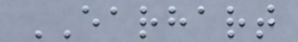EARHART
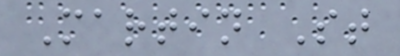Martin St
